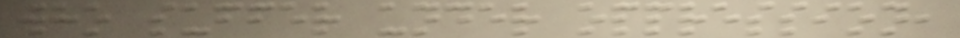who suffer under oppression,
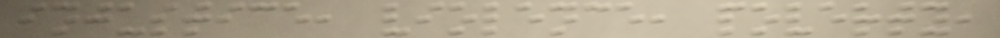injustice, violence, poverty,
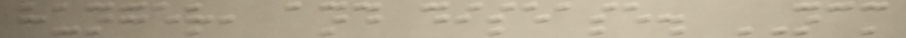hunger, and disease. NCM
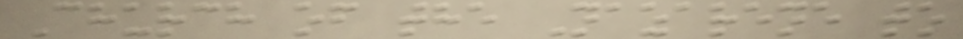Church of the Nazarene to
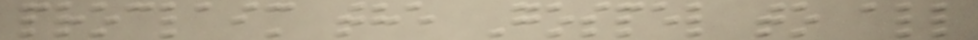proclaim the Gospel to all
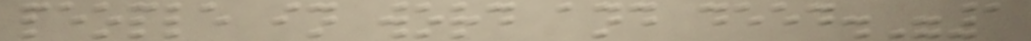people in word and deed."1
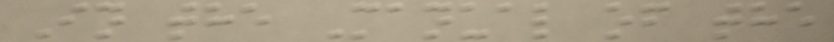In the Manual of the
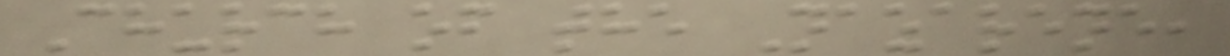Church of the Nazarene,
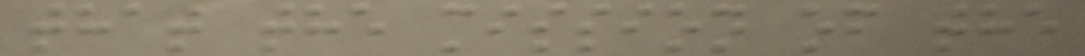that the mission of the
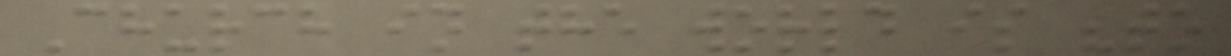Church in the world is "to
